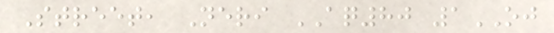Street, Neri AQ80 1OJ
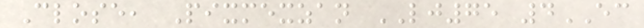Close, Pixmexzan LJ75 4EC
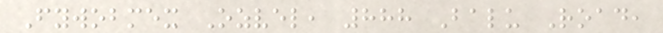Fywobmex Ozvel, 888 Balu Road,
